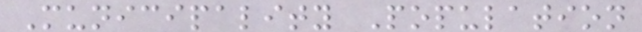Municipality Population
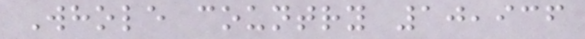Whole country 10,936
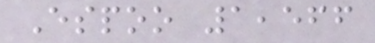Espoo 1,566
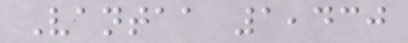Vantaa 1,430
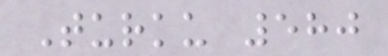Turku 580
